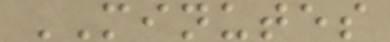MINUTES
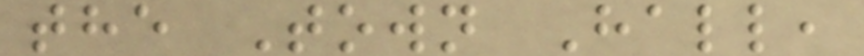the Town Hall,
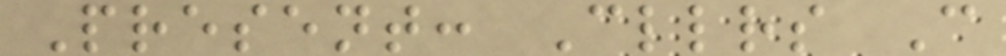Present: Cllrs C
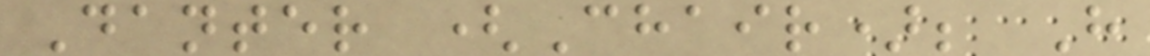Danter (Chair); H
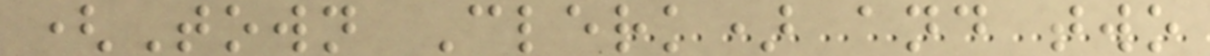(Town Clerk) and two
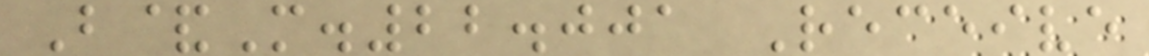B&M.22.001 Receive
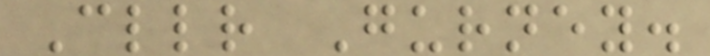Cllr Gurney.
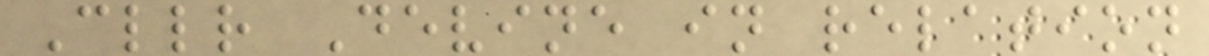Cllr Devine in relation
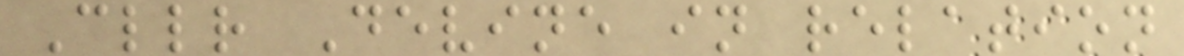Cllr Devine in relation
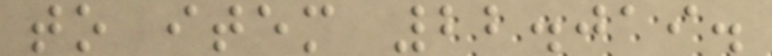to item 22.019.
